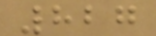827
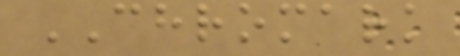CHROMARK
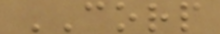CORP
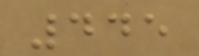445
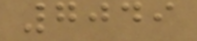7049
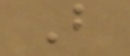B
